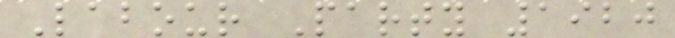Labour Party 1920
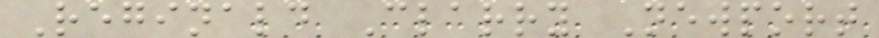Reginald Clarry Newport
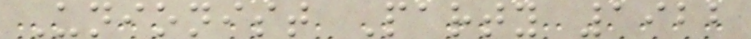Unionist Party 1922
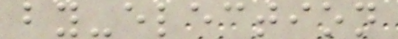by-election
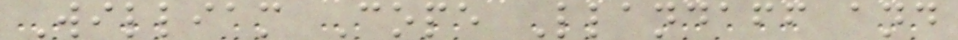William Cope Llandaff and
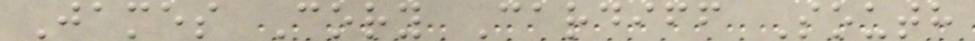James Cory Cardiff South
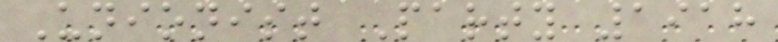Unionist Party 1918
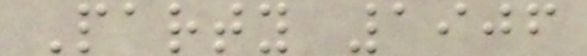Party 1906
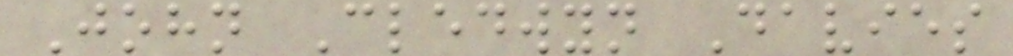John Cledwyn Davies
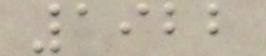1922
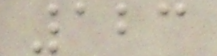123
